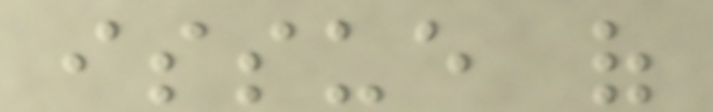issue of
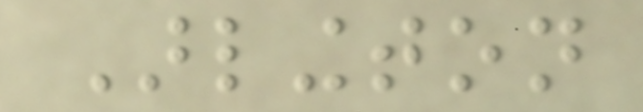Arlington
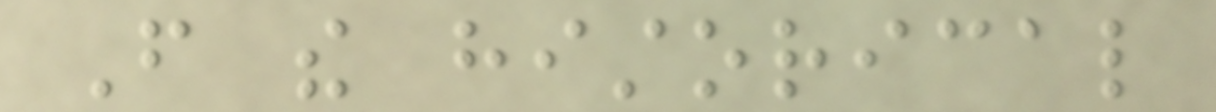From the historical
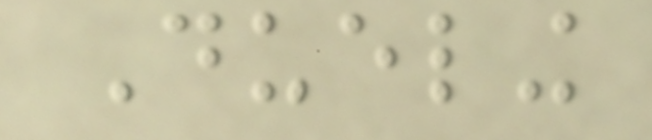Dueling
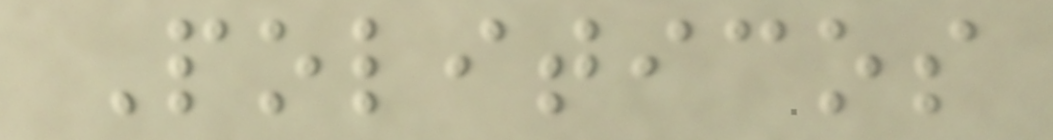Politicos
